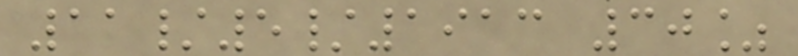11/5/1913 30%
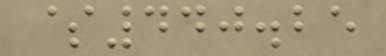$440.25
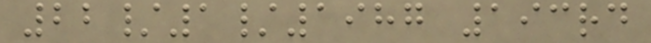22/1/1987 193rd
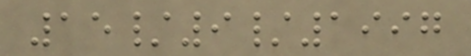15/9/1997
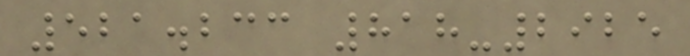521.233 818-2925
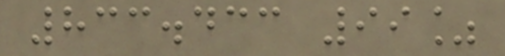833.433 99%
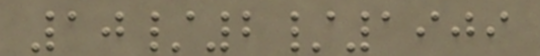10/2/1909
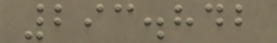293.842
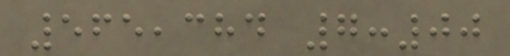565,384 7:00
